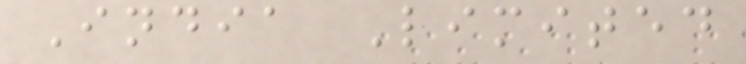India Limited
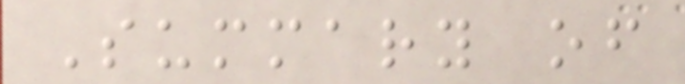Summary of
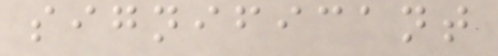significant
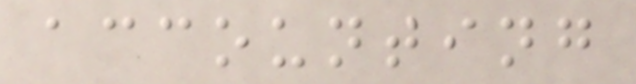accounting
